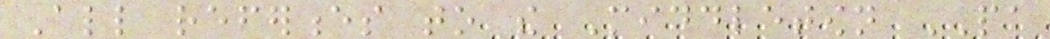All references to the Middletown PA
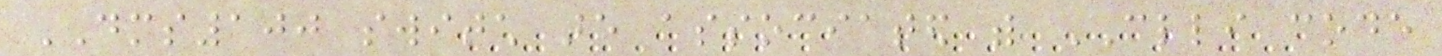DMS100 switch are associated with CLLI code
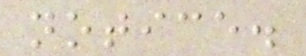notice.
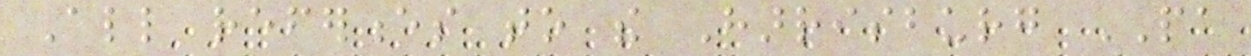All references to the Harrisburg PA
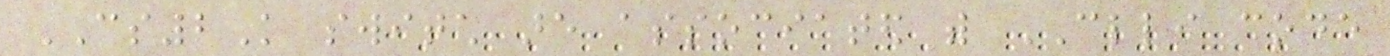CS2K switch are associated with CLLI code
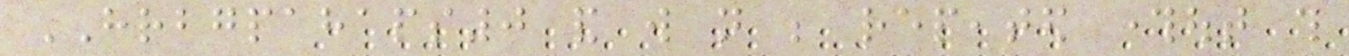HRBGPAHAPS0 and will not be repeated throughout this
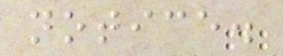notice.
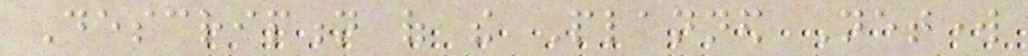Description of the Planned Network
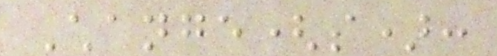Change(s):
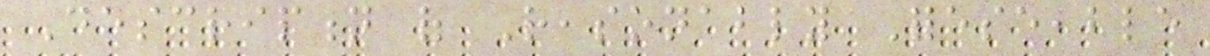Description of Reasonably Foreseeable
